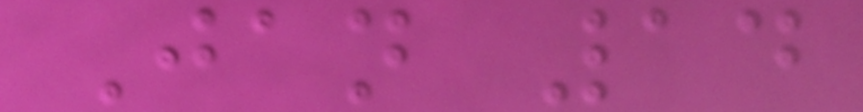Jan 14
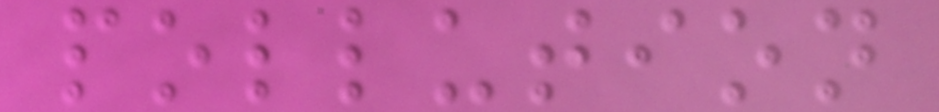pollution
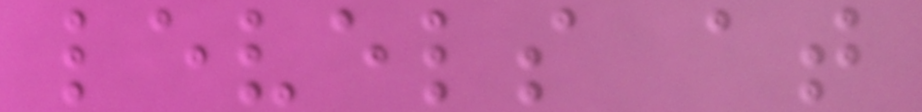levels at
